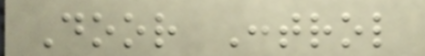Door Control
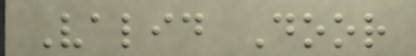Valid Door
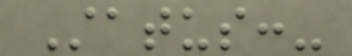Status:-
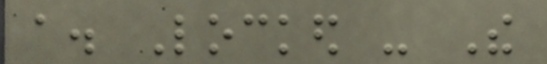a. Locked - The
